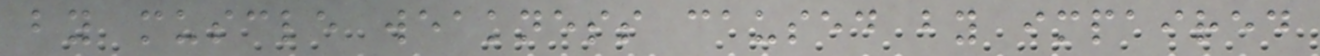by muscle weakness caused by impaired
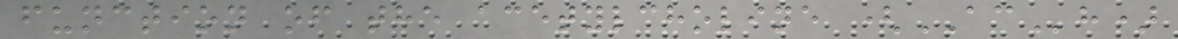function of the acetylcholine (ACh)
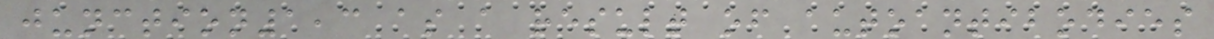junction1,3 as a result of autoantibodies
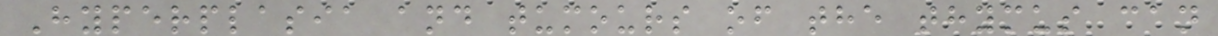Hyperplasia and tumours of the thymus can
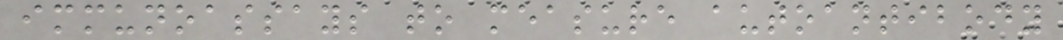immunoassays to measure autoantibody
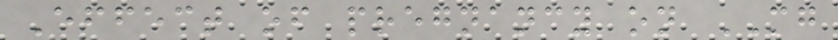Effect of pregnancy on MG
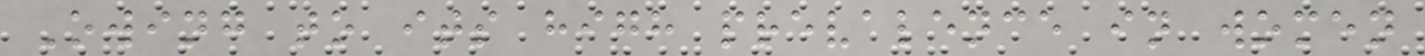Owing to its high prevalence in women
